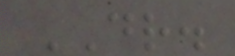DR.
